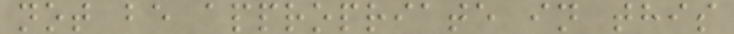not be appropriate in this
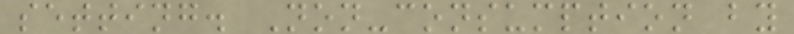setting. Non-consumption by
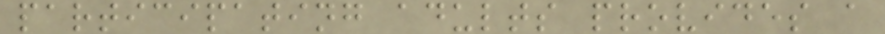participating adults provides a
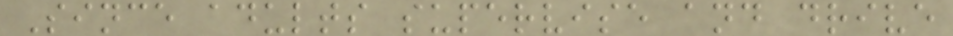Since adults supervise and drive
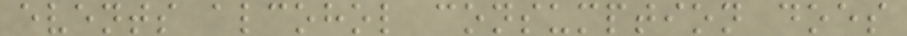events alcohol consumption does
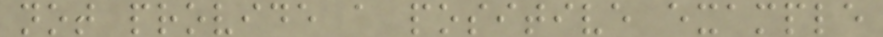not provide a positive example
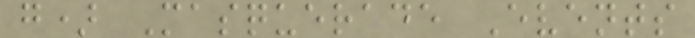g) Masquerade Events
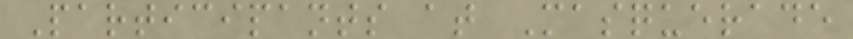Participants at Masquerade
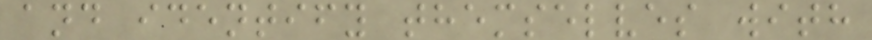and identify themselves with
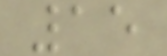15
